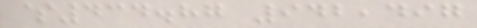$434.87 942,497
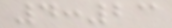4:23
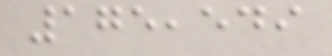175,549
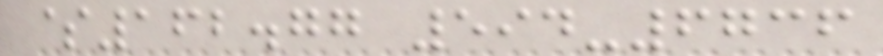$162.77 594-6736
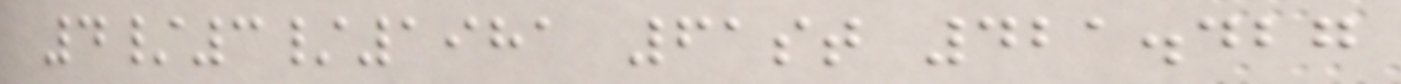4/3/1981 61st 421.427
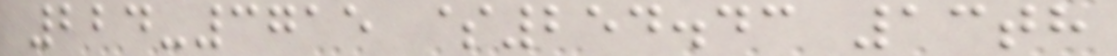224-3715 $254.43 13th
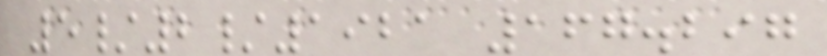5/2/1921 167.297
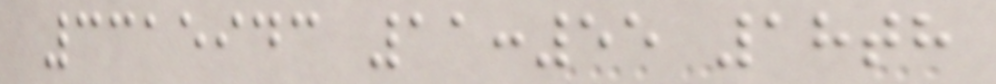3315943 11:55 18th
